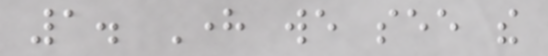1. Here we see the
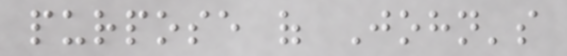purpose of John's
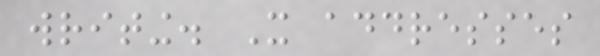writing. It addresses
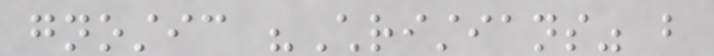gnostic "Christians" but
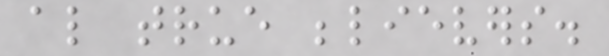also true believers.
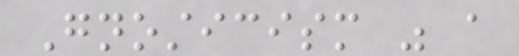Gnosticism was a
